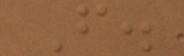F.
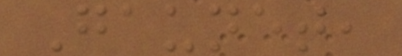Gaunet,
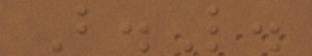B.L.
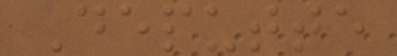Deputte
